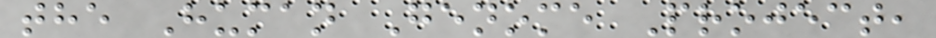the Human Genome Project,
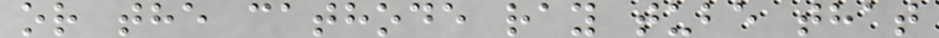or the cathode ray tube that
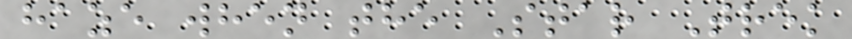haze when the Star Trek
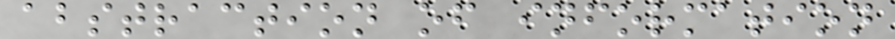abstraction of information
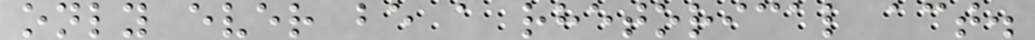only ever be a rhetorical act.
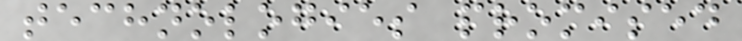technologies promised
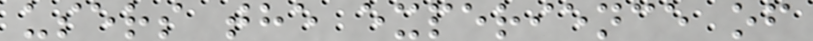users the experience of
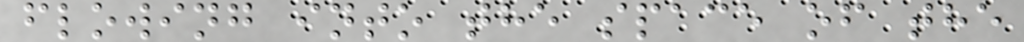flowing into the space of the
